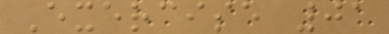Exercise 01
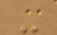-
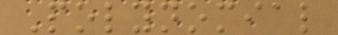Polynomial
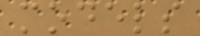models
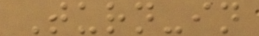Turn-in
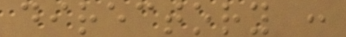directory :
